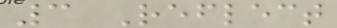3 Reflect
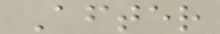After
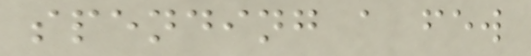spending a few
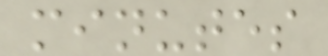minutes
